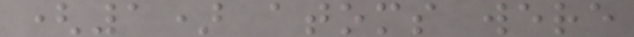(1) atoms were
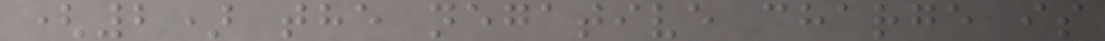(2) the negative charge is
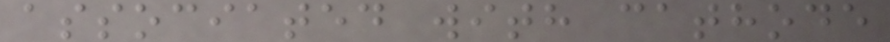associated with cathode
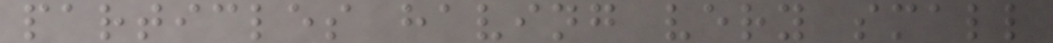particles having very small
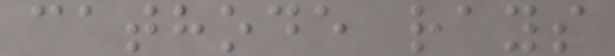cathode rays
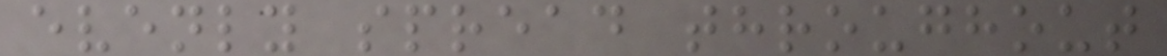evenly spread throughout
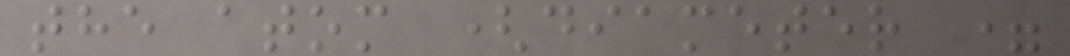the atom (diameter =
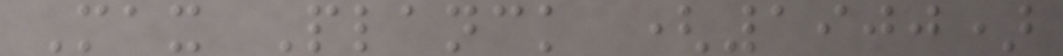Max Planck (1900)
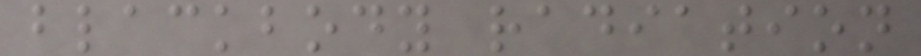blackbody radiation
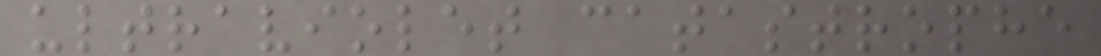ultraviolet catastrophe
